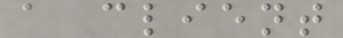a client
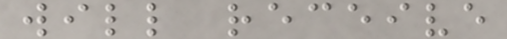will receive
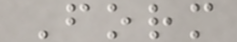Form
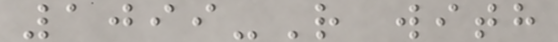1099-R with
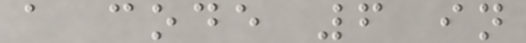a code 6 in
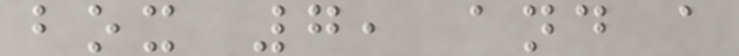box 7, and a
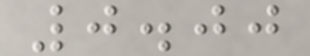0.00
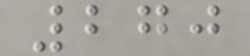270
